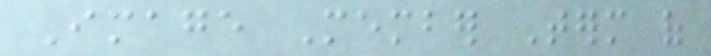Image Member Term of
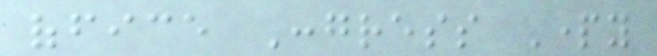office Congress Party
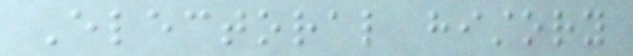Electoral history
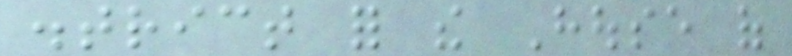district for the House of
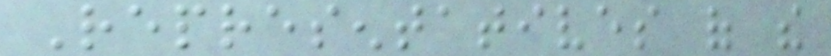Representatives of the
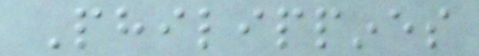Philippines
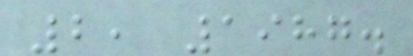2, 1987.
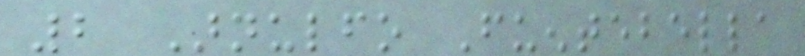2 Arnulfo Fuentebella
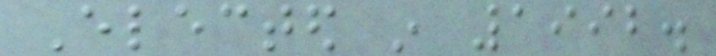Elected in 1992.
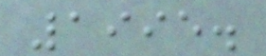1995.
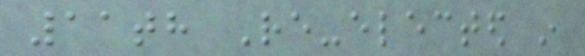11th Re-elected in
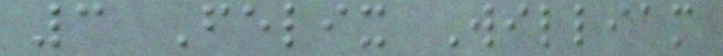3 Felix William
